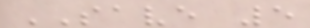SAVE 5
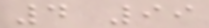4 99
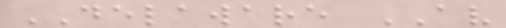DELAWARE AV
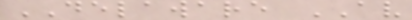DELAWARE AV
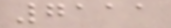7111
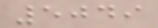5049
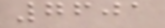7601
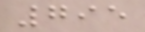795
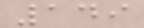149
